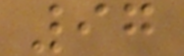97
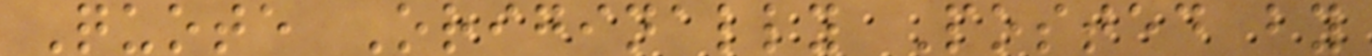Quote Originally Posted by
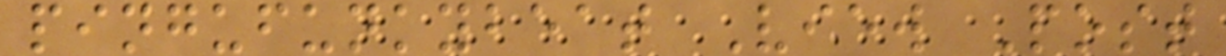pingufunkybeat View Post
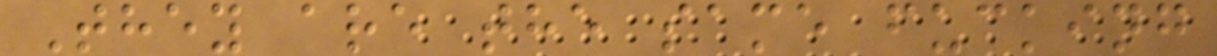They are the same fucking
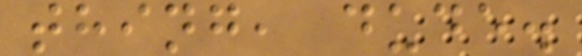thing, dude.
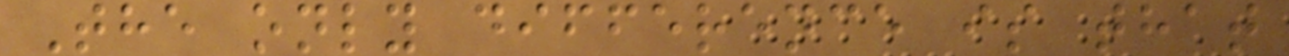The only difference is that
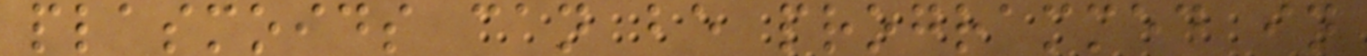plasmoids can be programmed in
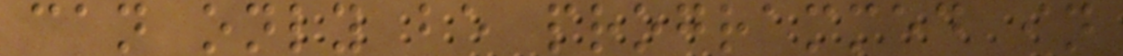can only be programmed in
